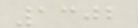1302
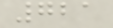721
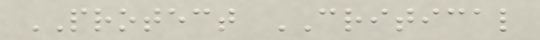PROTECT CRITICAL
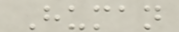Human
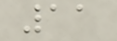11
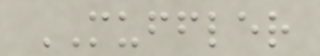MUFFLER
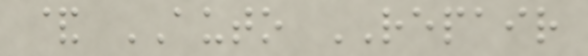& AUTO REPAIR
